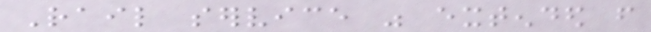Rail service was extended from
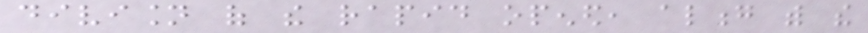division of the rapid opened, along with the
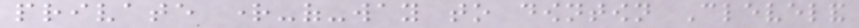private right-of-way to downtown Cleveland
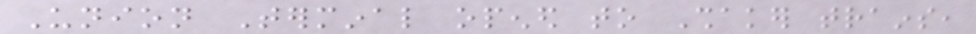Union Terminal opened to Shaker trains,
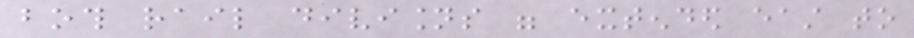both rail divisions were extended east to
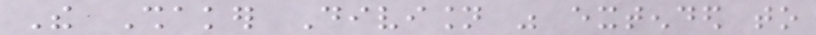The Shaker Division was extended to
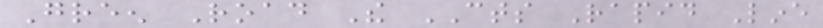Green Road The CTS Rapid Line
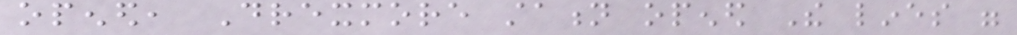opened, Drexmore station opened The lines were
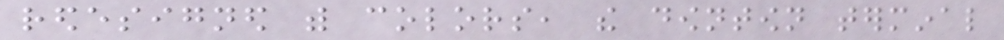redesigned with colors, the downtown terminal
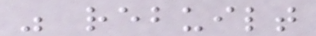was rebuilt
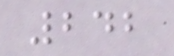242
